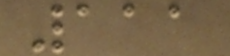111
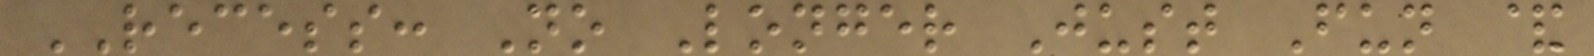RECESS: No Longer Just Fun &
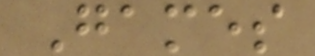Games
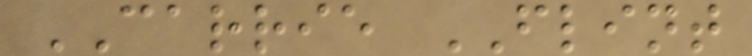CARRIE FLINT
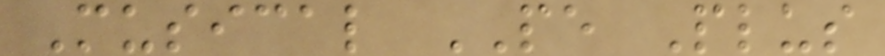Musical PE Plus
